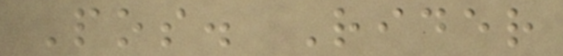Pos. Rider
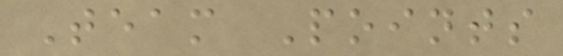Team Points
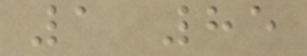1 85
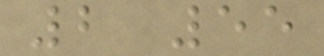2 55
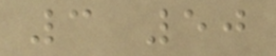3 50
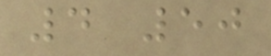4 50
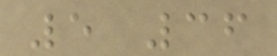5 36
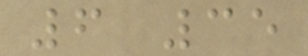6 35
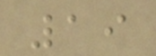19
